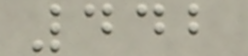442
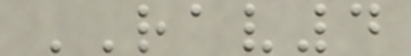RAV4
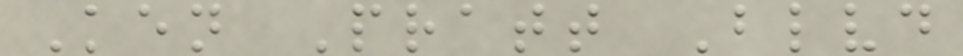Ken Pratt Blvd
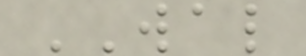WAL
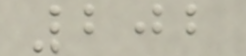202
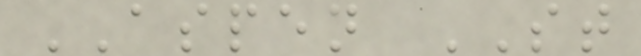ASPEN ST
